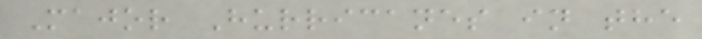Major Hurricanes in the
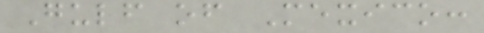Gulf of Mexico:
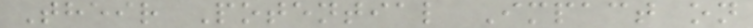Their Potential Impact on
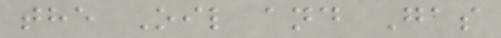the Oil and Gas
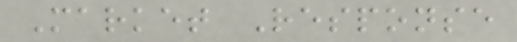Market Response
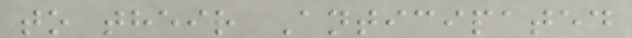to their Anticipated
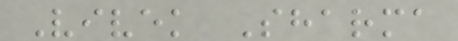Vivek Sharma
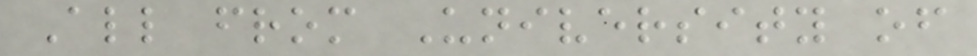All from University of
